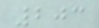203
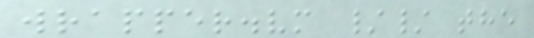wrapper.vm // the
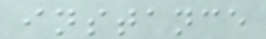instance
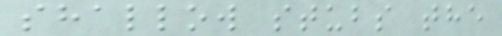shallow stubs the
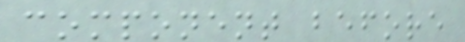component before
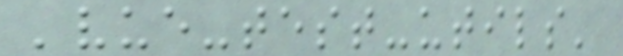'vue-test-utils'
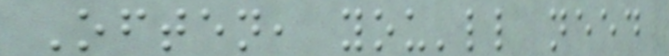Often, you'll need
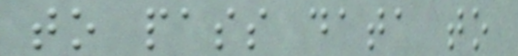to pass data to
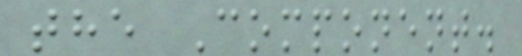the Component.
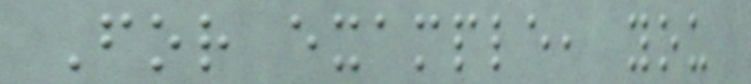For example, you
